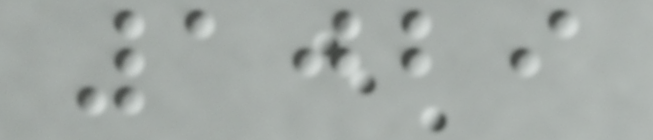1029
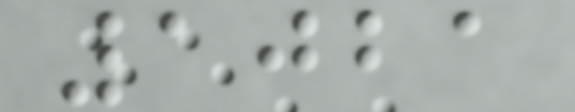1021
